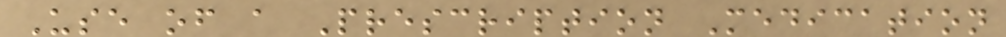Use of a Prescription Medication
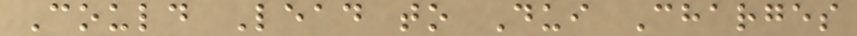Could Lead to Dui Charges
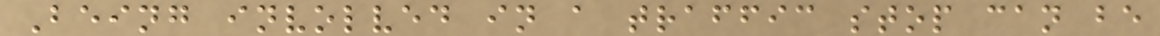Being involved in a traffic stop can be
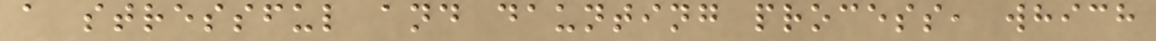a stressful and daunting process, which
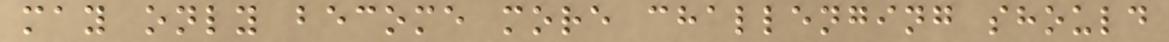may only become more challenging should
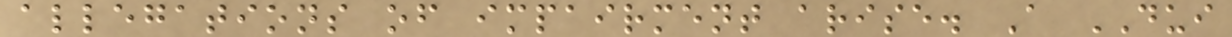allegations of impairment arise. A DUI
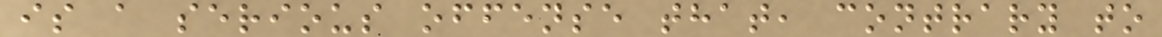is a serious offense that, contrary to
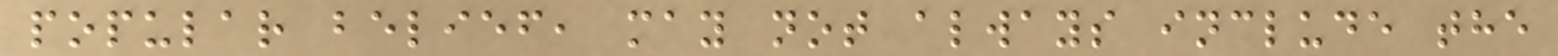popular belief, may not always include the
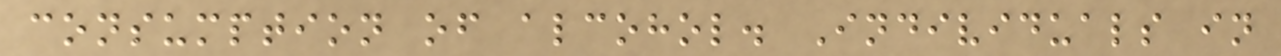consumption of alcohol. Individuals in
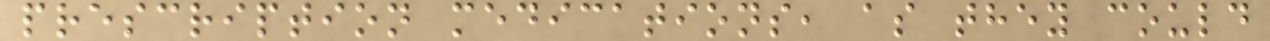prescription medications, as they could
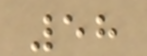58
